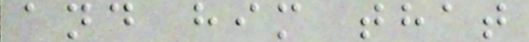and him that
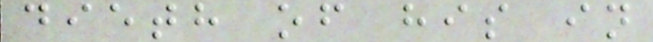dieth of his in
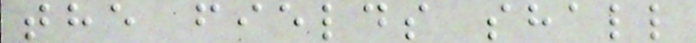the fields shall
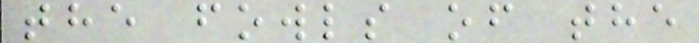the fowls of the
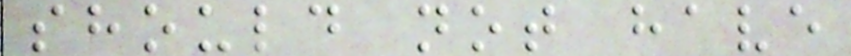should not have
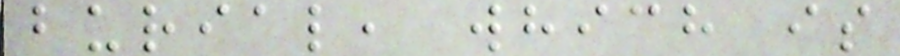burial, which is
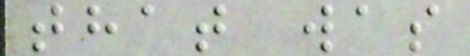that was
